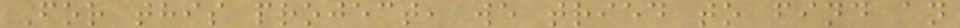For this project, we tried to find an
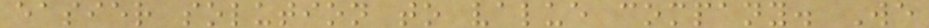easier solution to value company. We
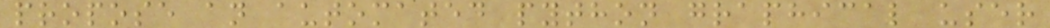propose an automated python graphical user
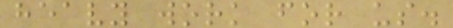heavy work for us.
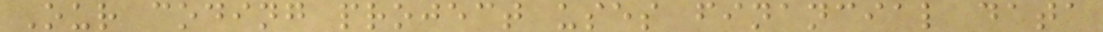Our coding project uses financial data
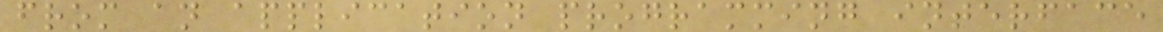from an application programming interface
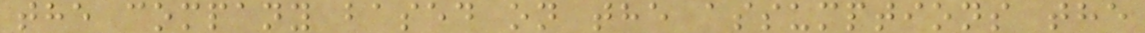the company based on the assumptions the
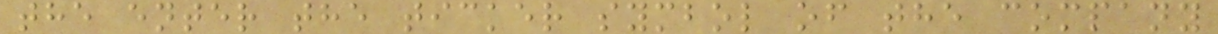the enter the ticker symbol of the company
